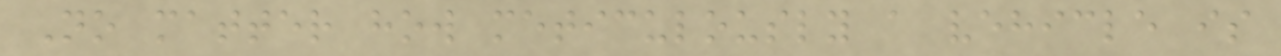No matter how meticulously a vehicle is
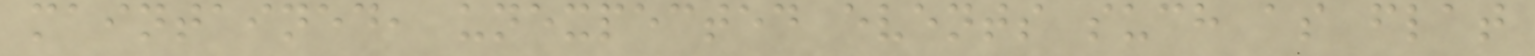maintained, unexpected events such as flat
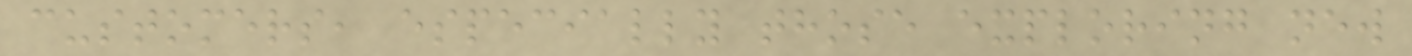customers, especially those exploring new
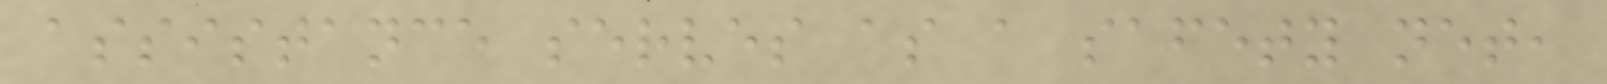assistance serves as a safety net,
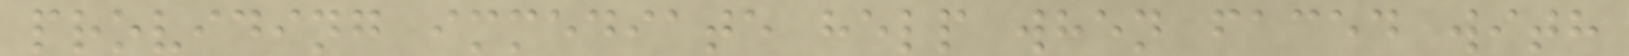providing immediate help when faced with
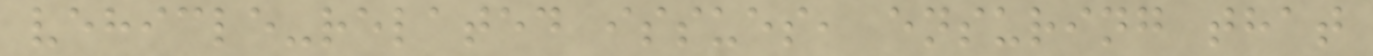vehicle-related issues, ensuring that
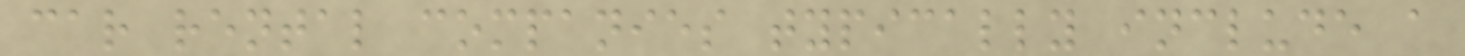car rental companies typically include a
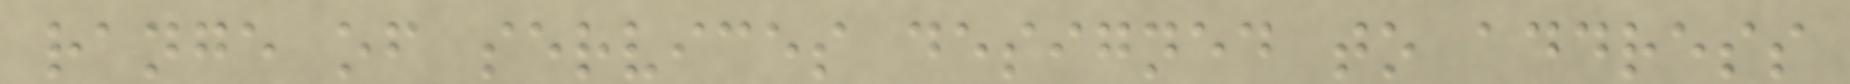range of services designed to address
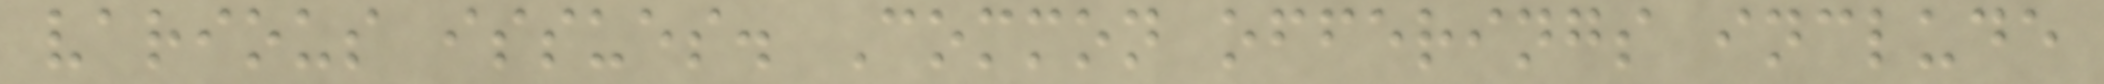various issues. Common offerings include
